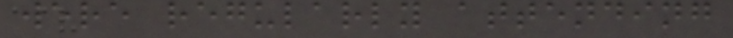were regularly attending
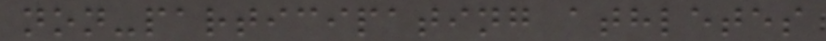non-participating athletes
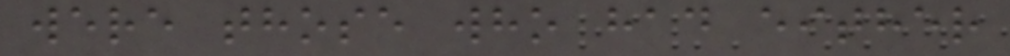were those who had either
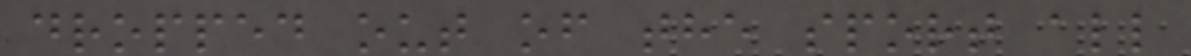dropped out of the sport all
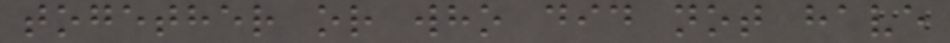together or who did not have
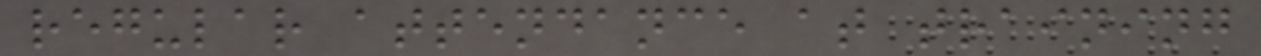regular attendance at training
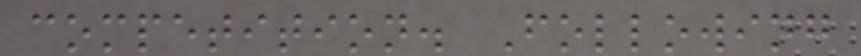competition. Following
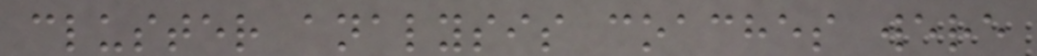cluster analysis coaches were
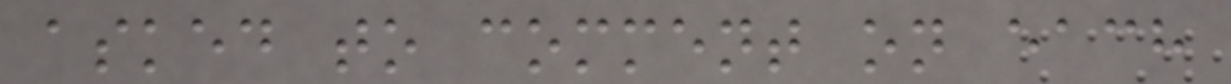asked to comment on each
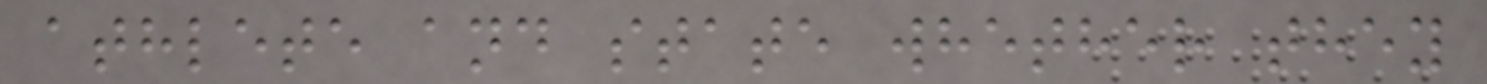athlete and state whether they
